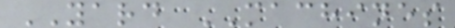YARD MACHINES
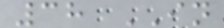38 IN
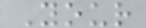Your
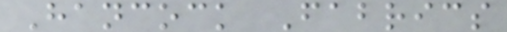Hancock Fabrics
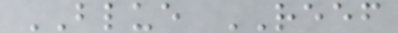BLUE REEF
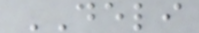DELI
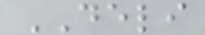DELI
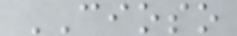CIOSO
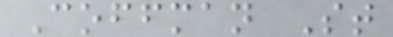Coffman St
